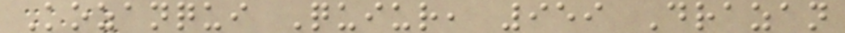Kozanqui Quiur, 959 Drazan
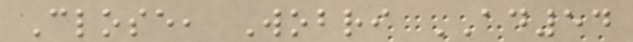Close, Wobri AD54
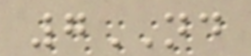7ND
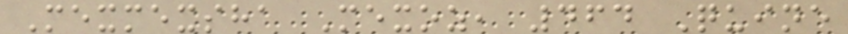Mexmexsha Mexoz, 464 Quine
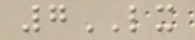7LX
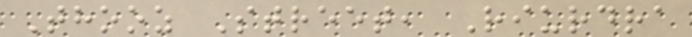Thooz Street, Riurdra
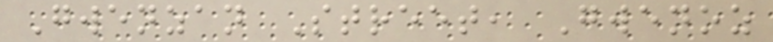Gwenzan Street, Gwenoz
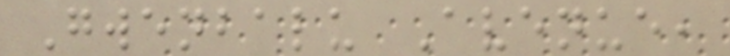Gwenbalu Avenue,
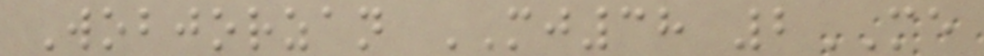Wobjorzan MJ38 2ME
